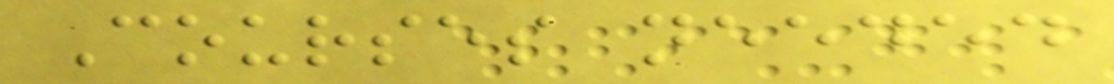Courses needed
